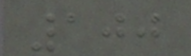100
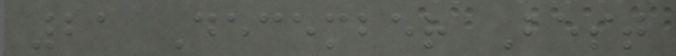21 December Best
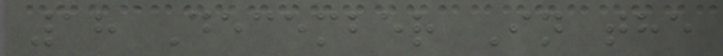18 December In the
